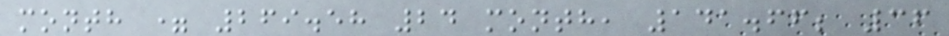month = 269.58 24 month, 141.66; 36
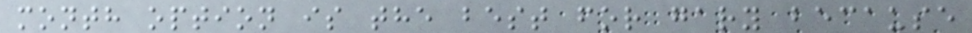month option is the best for gary because
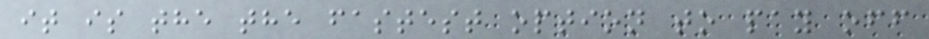it is the the fastest option to pay off
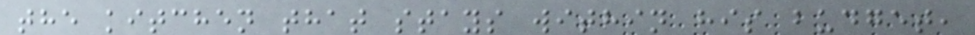the kitchen that stays within his budget,
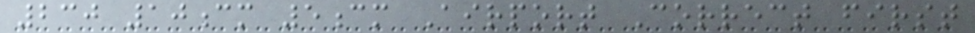230 10cm 5cm Airport Correct first
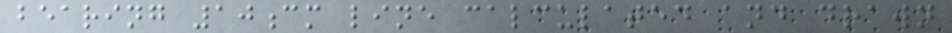bearing 10cm line calculated and drawn
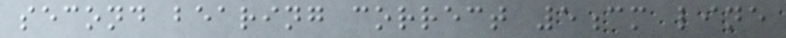second bearing correct 5cm line
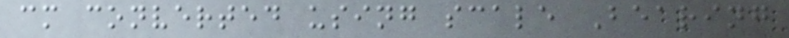cm converted using scale Bearing
